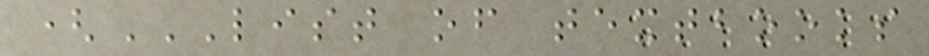(LIST OF TEXTBOOKS
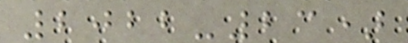2022-23)
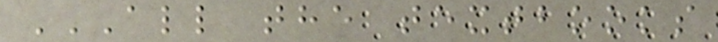ALL THE TEXTBOOKS
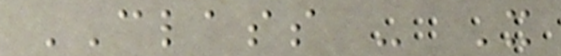CLASS - X
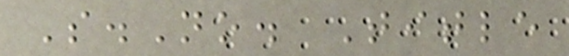S.No. Title
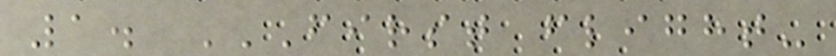1. FIRST FLIGHT-
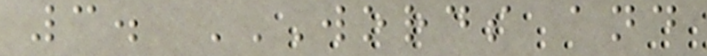3. WORDS AND
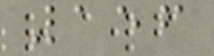156
